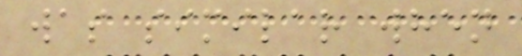was similar when
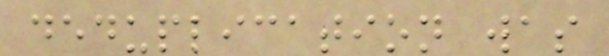deduplication was
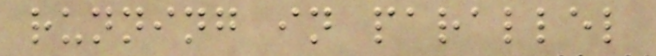running in parallel
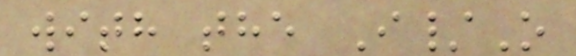with the I/O
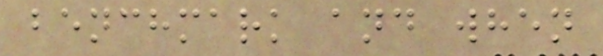benchmark and when
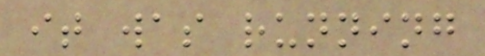it was running
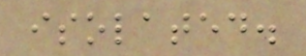isolated.
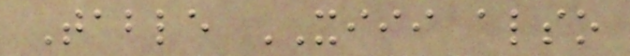Table XIII also
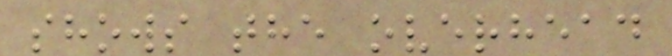shows the overhead
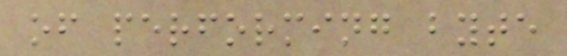of performing byte
